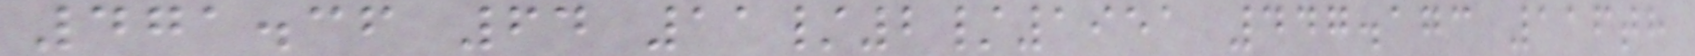471.36 64 11/2/1951 447.173 116th
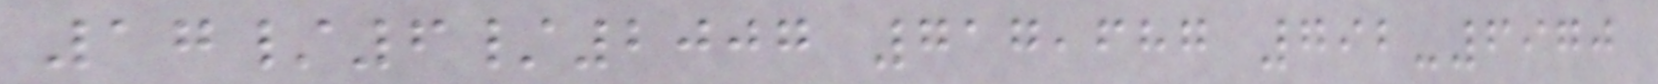17/6/2007 717,687 792-6970
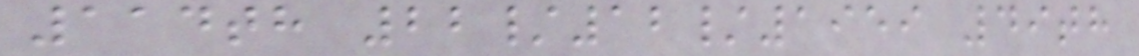114th 22/12/1959 49th
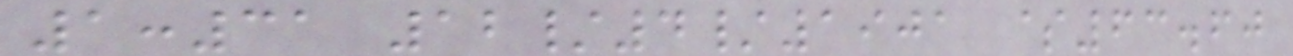1:31 12/4/1901 $63.60
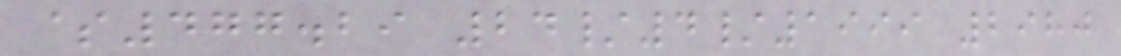$477.29 24/4/1999 2980
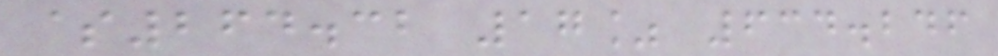$264.32 17% 634.246
